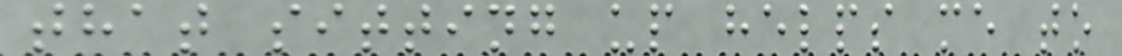that sitting up helps me to
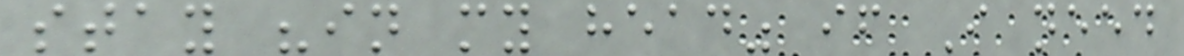stay "in my head" if I need
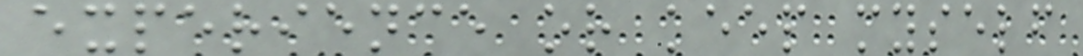experience or keep myself
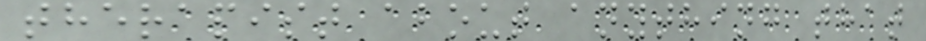therapist about anything that
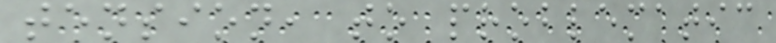tension, to problematic
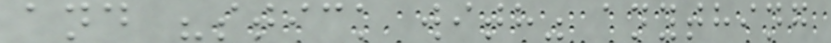and "stick with" anything
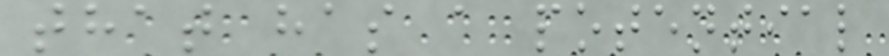that has a potential
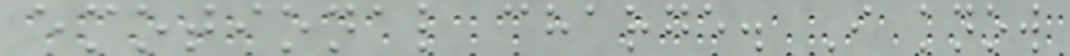emotional charge. I know
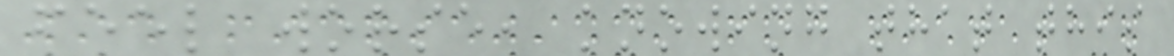feel worse, knowing that this
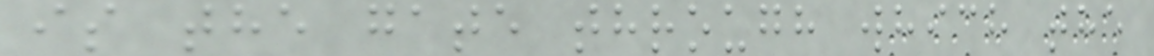is the gate through which the
